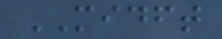MIDFT
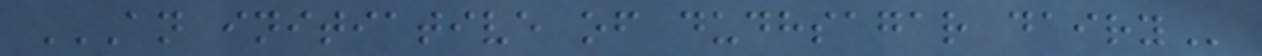AN INITIATIVE OF DUDHSAGAR DAIRY
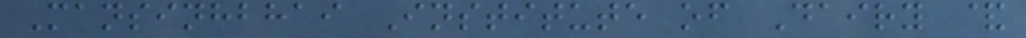Mansinhbhai Institute of Dairy &
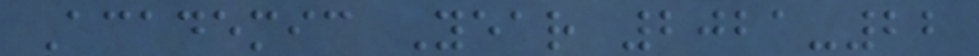Academic Year 2021-22
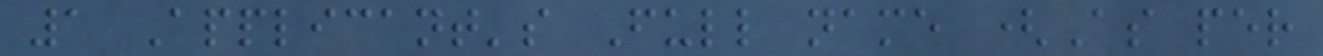1 Applicant's Full name (As per
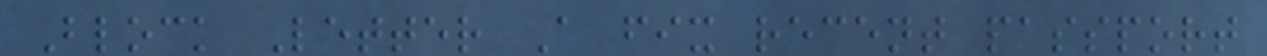Block Letter A fix recent passport
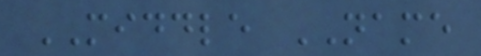MIDDLE NAME
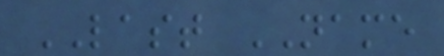LAST NAME
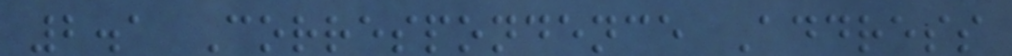2.1 Correspondence Address
